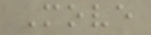Move
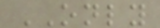ONLY
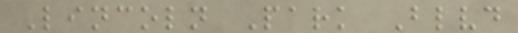Lincoln Park Blvd
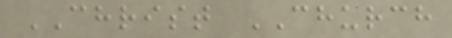CHRIST CHURCH
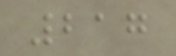217
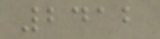2412
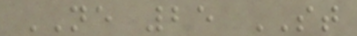NE 25 ST
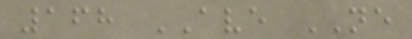168 AVE NE
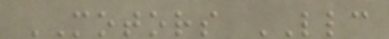MOTORS LLC
